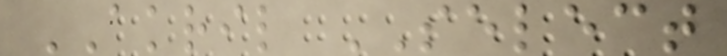AKRIL SELECT
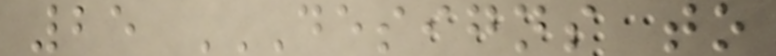25 DESIGNS TO
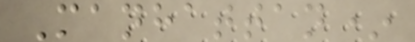Manhattan*
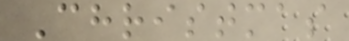Christmas
